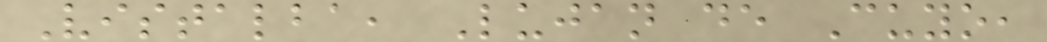Vistalba, Lujan de Cuyo,
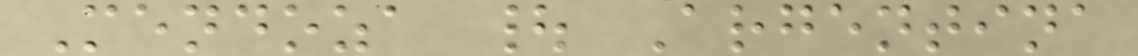Mendoza | Argentina
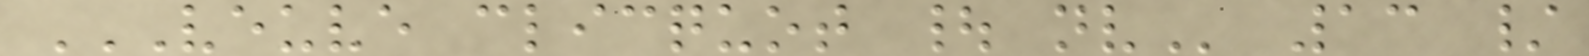VEUVE CLICQUOT | NV 13 /
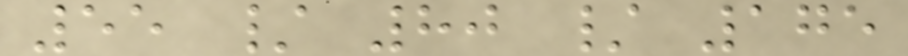55 / 80 / 175
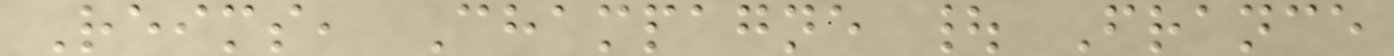Reims, Champagne | France
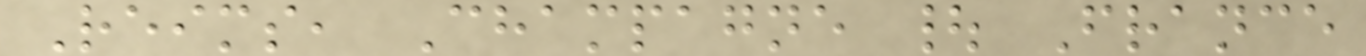Reims, Champagne | France
